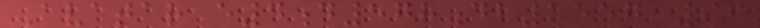Avatar e4d578db1557 96
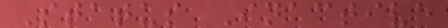Status Inactive
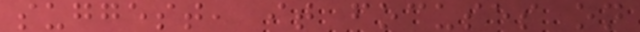suggest, it focuses on
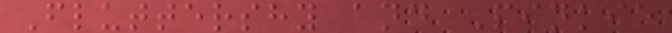Fluttershy and Pinkie
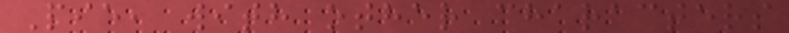Pie, with other characters
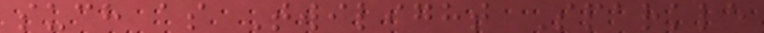such as Twilight Sparkle
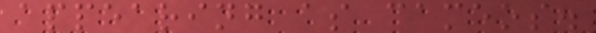appearing as cameos.
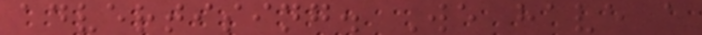advertising. We have a
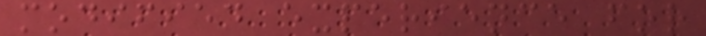modified experience for
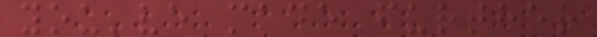you've made further
